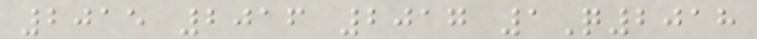2015 2016 2017 1Q2018
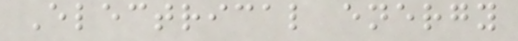Electrical energy
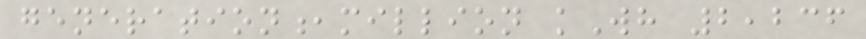generation,million kWh 2,236
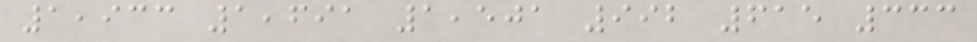1,933 1,691 1,501 992 615 333
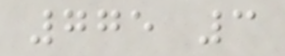775 3
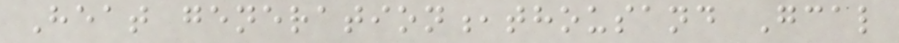Heat generation,thousand Gcal
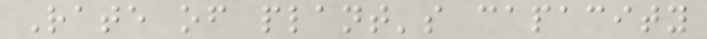Rate of plant's capacity
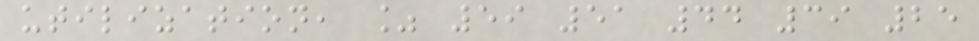utilization, % 59 51 44 39 25
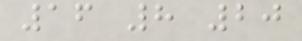16 8 20
